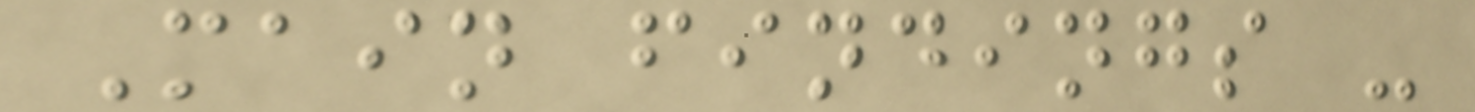Main findings -
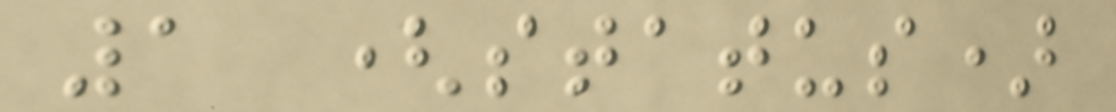1 (status)
